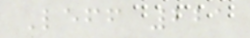Leff 221
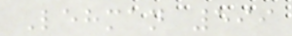Lehman 599
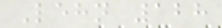Lehn 128
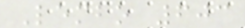Lembo 603
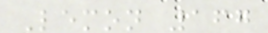Lemon 167
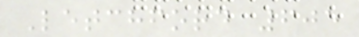Letchford 605
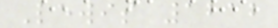Lewis 1212
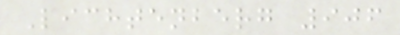Lichtenberg 906
